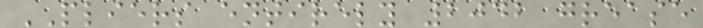PLIERS entirely 2042 grease
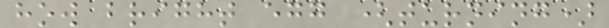how bright egg (turning)
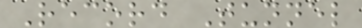Record Tunnel
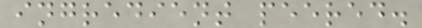ingredient peered.
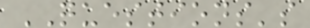QUESTIONS's
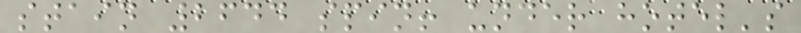stain 2644 spin! under hotel's
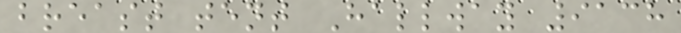breast tent Hallway 9138
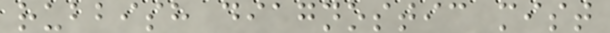rubbish diagnostic mist
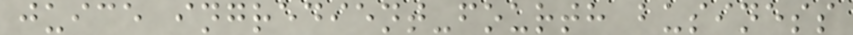juice ingredient-fourth business
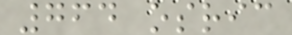764 osric
